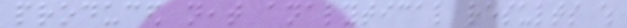produced neat analytical results which
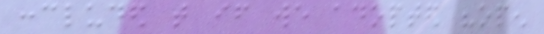concluded that if we adopted "open
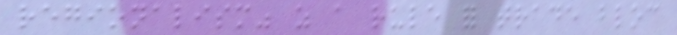regionalism" as a rule for trade bloc
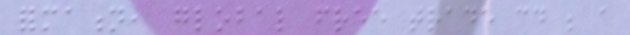formation, global free trade could be a
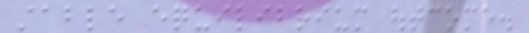stable equilibrium outcome.
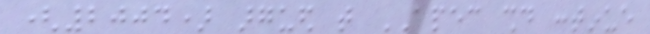(2004) argued that APEC should continue
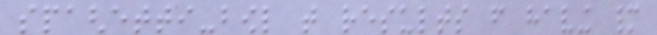spaghetti-bowl that results from having many
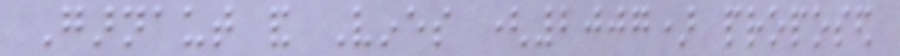Garnaut and Vines (2007) proposed
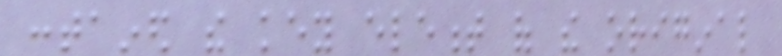contained the key element of the original
